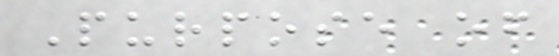Purpose of
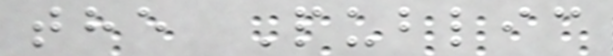the Public
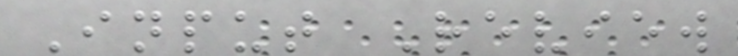Input Review
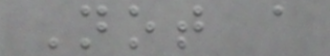Not a
